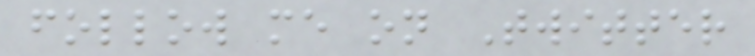follow me on Twitter
